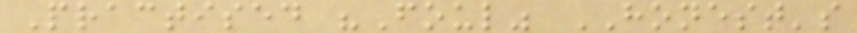Practised "Foul" HONEST's
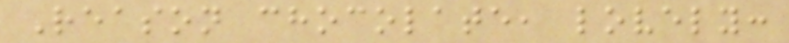Reason chocolate, lovely:
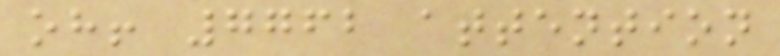oh! 7762 attention
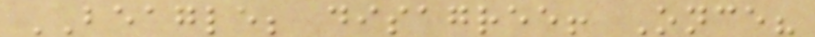BEAGLE; disagree! Once?
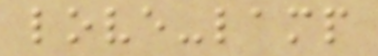love-lamp
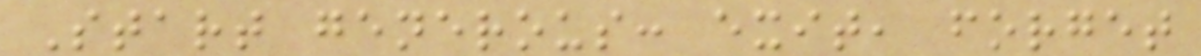Start generous: exit, forget
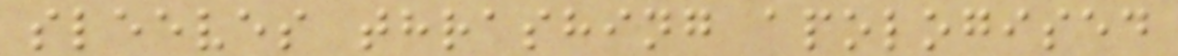sleeves thrashing apologised
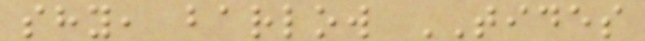shy, barlow TIDES
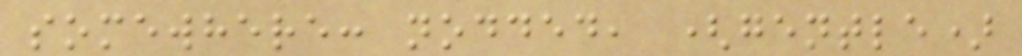somewhere: nodded, (gentle)
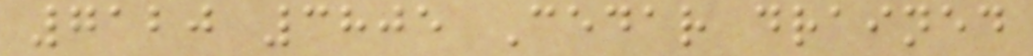7120 3805 Cedar drained
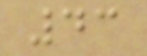43
